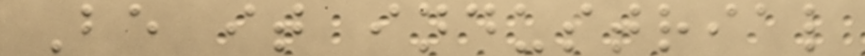Be it industrial
